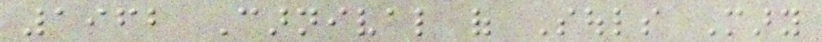1962 Carnival of Souls Mary
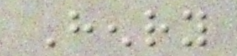Henry
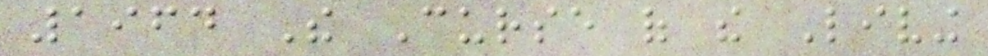1964 The Curse of the Living
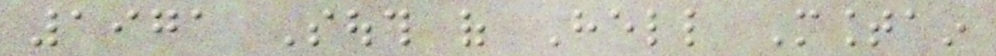1971 South of Hell Mountain
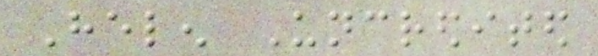Helen Uncredited
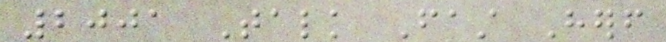2001 Talk Fast Herself
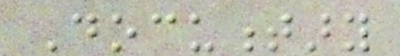Documentary
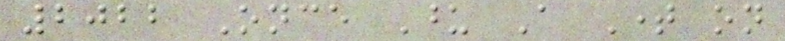2022 Once Upon A Time on
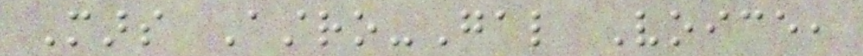Mars Astro-Gal Voice,
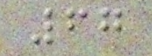67
